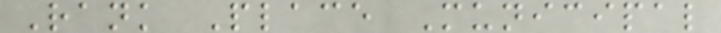Rank Place Municipal
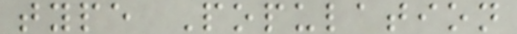type Population
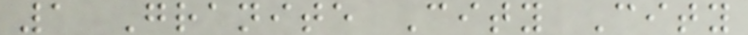1 Granite City City
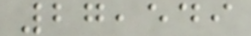27,549
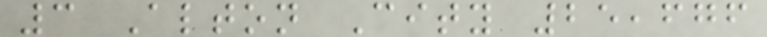3 Alton City 25,676
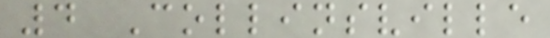4 Collinsville
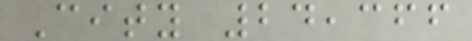City 24,366
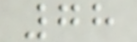78
